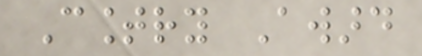Country Award
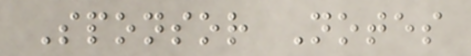Sponsor Notes
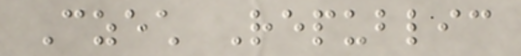Czech Republic
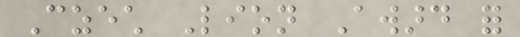Czech Lion Award for
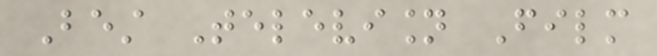Best Television Film
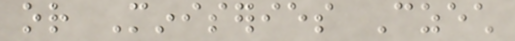or Miniseries Czech
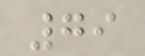79
